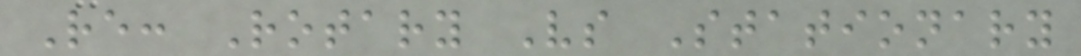Re: Rotary Vs Stationary
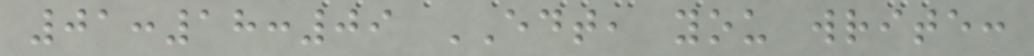01:18:09 EDT, you write:
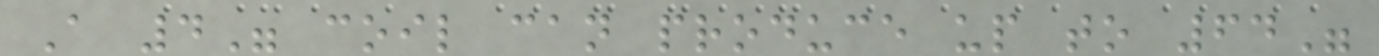A 4" coil can produce up to 64"
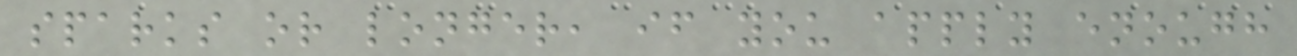sparks or longer, if you apply enough
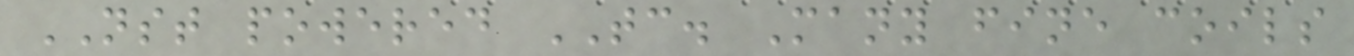NST powered TC. Many fine coils
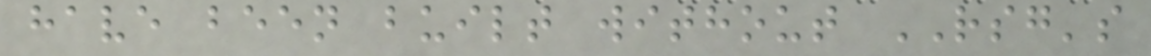have been built without RSG's
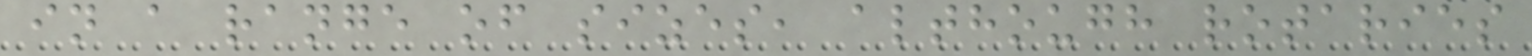in a range of sizes, although rotaries
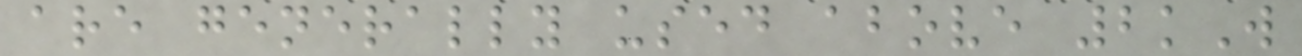are generally used above 2kW
